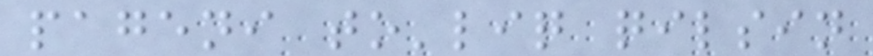pageni to'liq qilsin
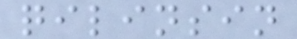qilinsin
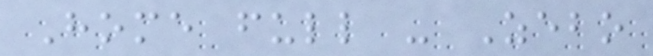Home full - Zebo
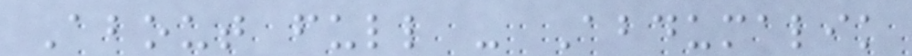About full - Abdumalik
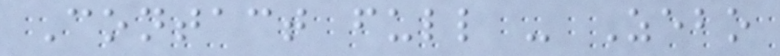Contact full - Zebo
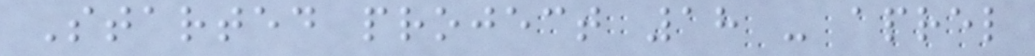Started project 18 - aprel
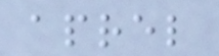aprel
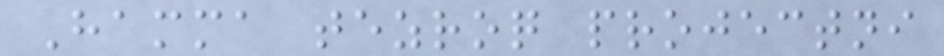Hamma tezroq projectni
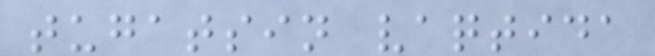tugatsin vaqtida
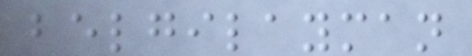belgilayman
